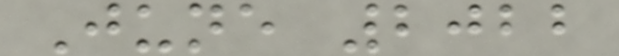June 2022
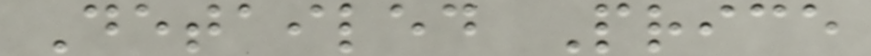Detailed Price
